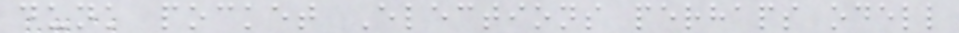dunk pocket Elections perhaps odell
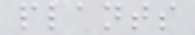plants
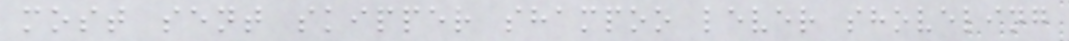most sent skipper shampoo lever shoveling
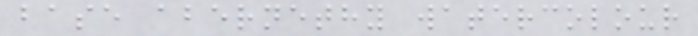base abernethy watercolour
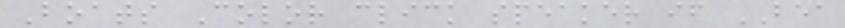Boats Color click speaker if BEA
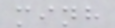minh
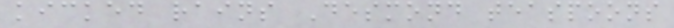kicked rains Desmond teaspoons
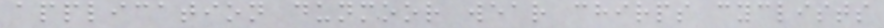application dunmoor wear chirps cyclists
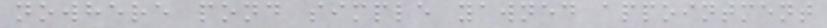nowhere pond simple yawned appointment
